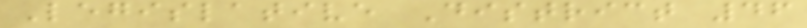Legislative District 46
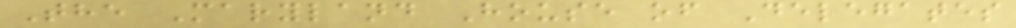The Maryland House of Delegates
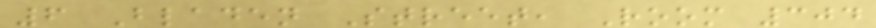6 Bladen Street, Room 304
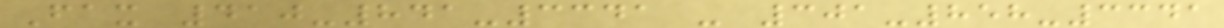Fax 410-841-3341 - 301-858-3341
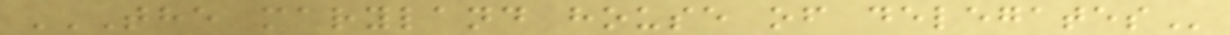THE MARYLAND HOUSE OF DELEGATES
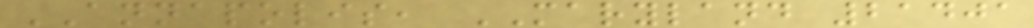ANNAPOLIS, MARYLAND 21401
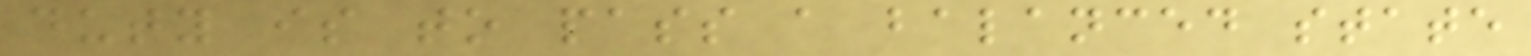duty is to pass a balanced state
